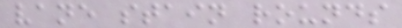vane stain rounds
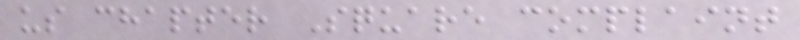us chapter Square complaint
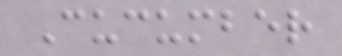Cucumber
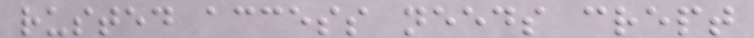rusted access needs crept
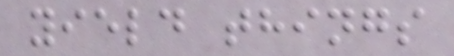yield things
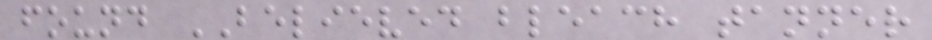found BELIEVED bleach tanner
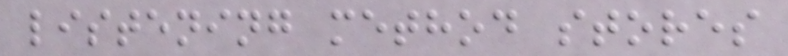listening method stores
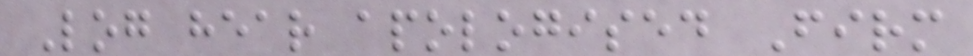Log hear apologised Firm
